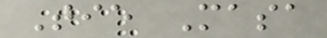Tie Masa
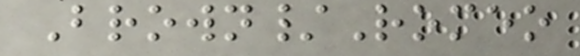Brown/Romeo
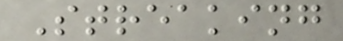Streaking
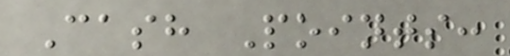Cash Points:
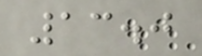13.0
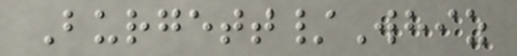Burgett/Whiz
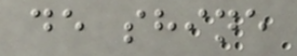de shine
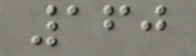160
